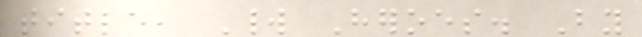title, World Heroes. By
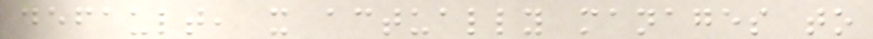default, it actually manages to
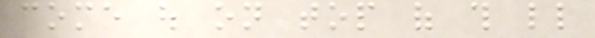come out on top of this little
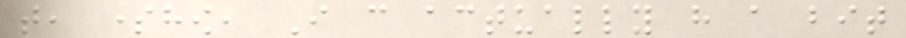that, somehow, I can actually have a bit
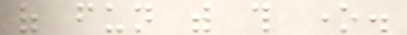of fun with this one.
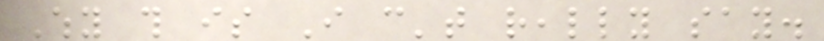Why this is I can't really say.
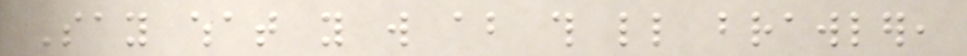Say what you will about this little brawler,
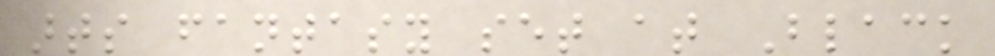arts fantasy set at Black
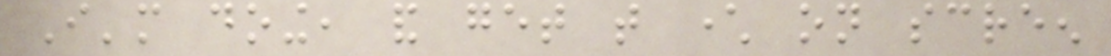I'm doing, and get that character on screen
